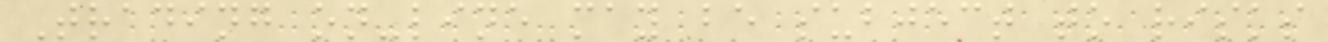Trading on-line may be subject to risks
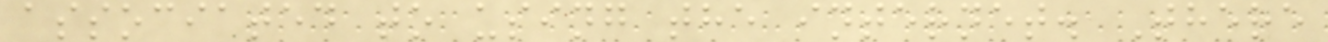associated to using the internet. There
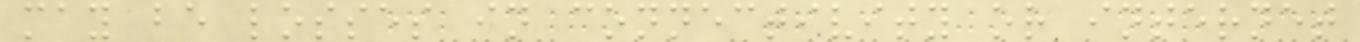may be losses in connectivity or internet
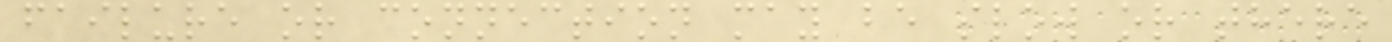failure or connection may be slow or there
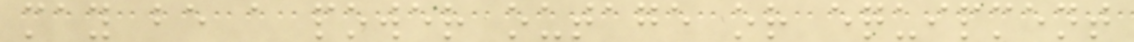may be a power outage or equipment
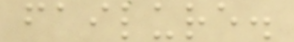failure.
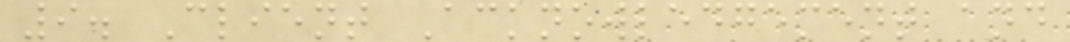9. Client Acknowledgement and
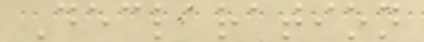Declaration
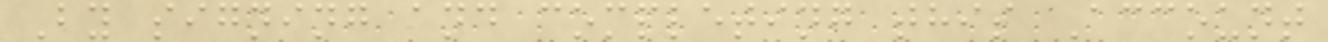By signing and completing this Account
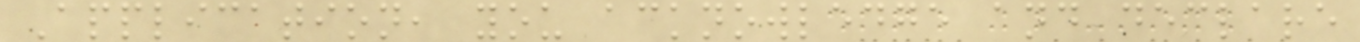Application, you acknowledge and declare
